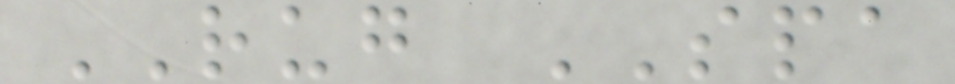RUG SPA
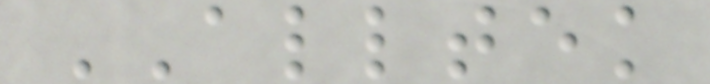ALLTEK
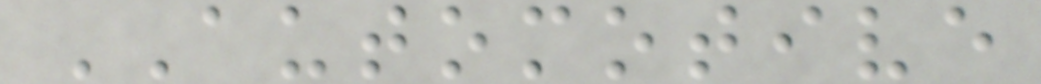AUTOMOTIVE
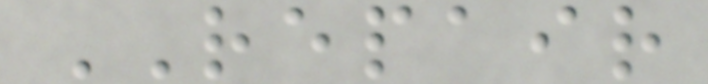REPAIR
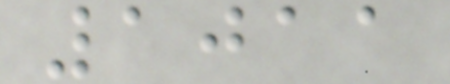1011
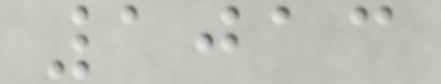1013
